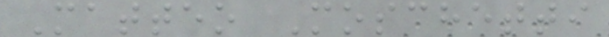Matteo Moschetti
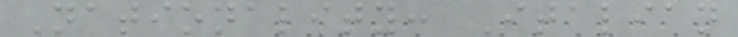Nationality: Italian
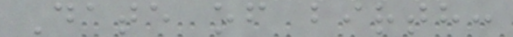Date of birth:
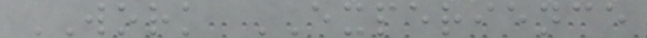WORK EXPERIENCE
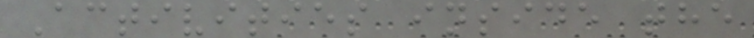Activities inside the
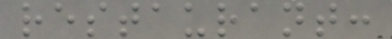restaurant:
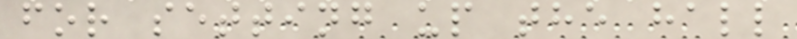for setting up the hall
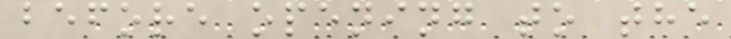before opening to the
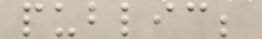public;
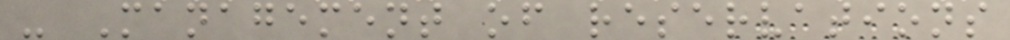- Management of reservations
